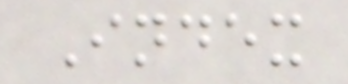Index
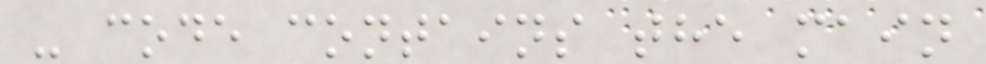- code contains the main
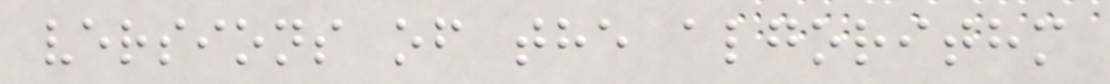versions of the algorithm
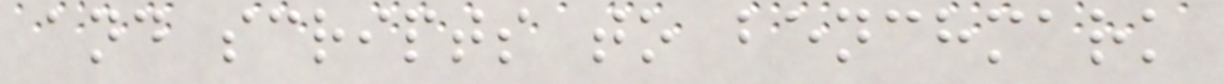and scripts to benchmark
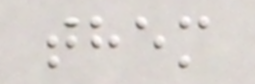them
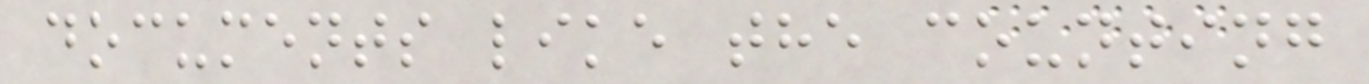documents like the counting
